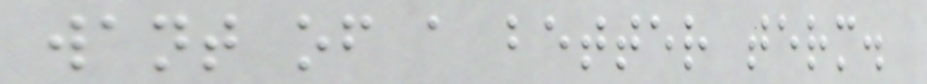want of a better term.
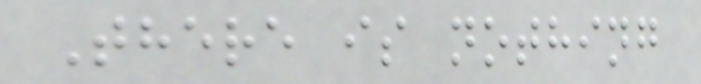There is nothing
